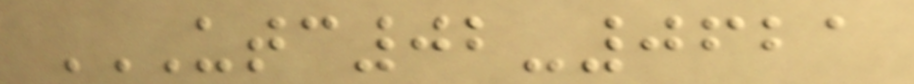UTC02-0621
